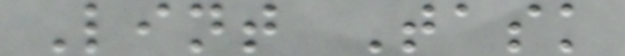Lint Task
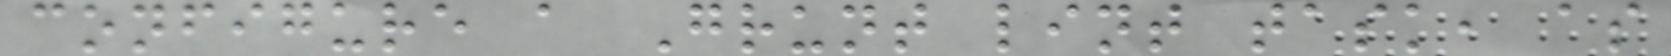configure a Grunt lint task, as
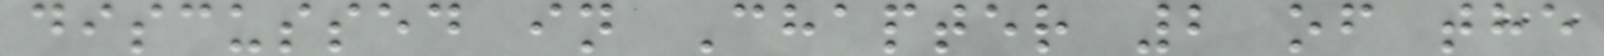discussed in Chapter 2 of the
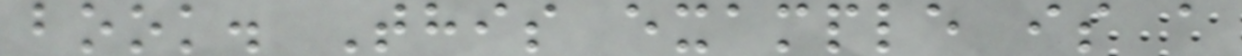book. This example is a
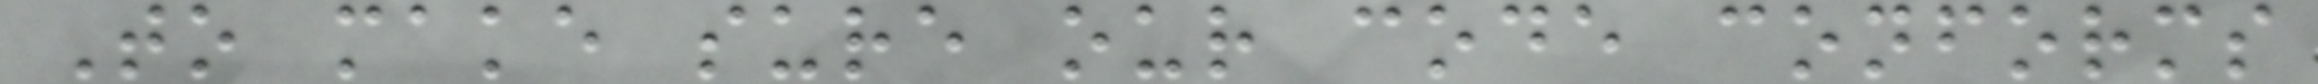To make sure our code conforms
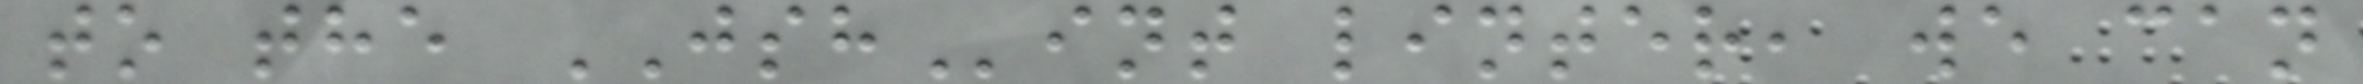to the JSHint linter, we can
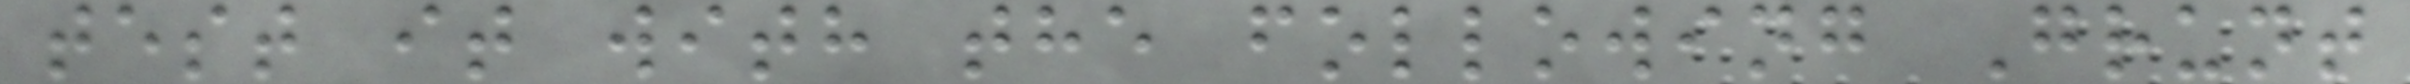test it with the following Grunt
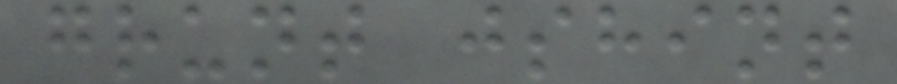grunt jshint
